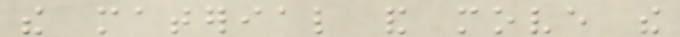the material and move the
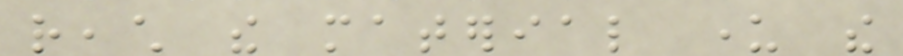reach the material under the
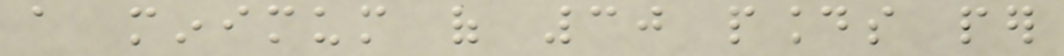a minimum of 30 pounds per
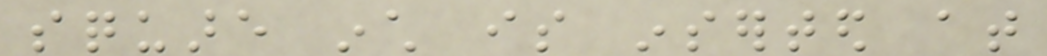square inch is inserted at
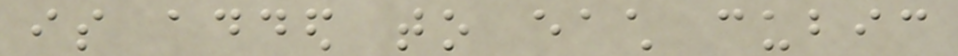is added to each cubic
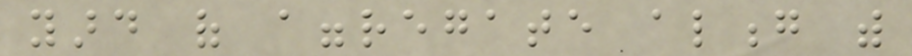yard of aggregate along with
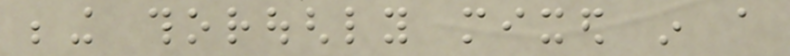being thoroughly mixed in a
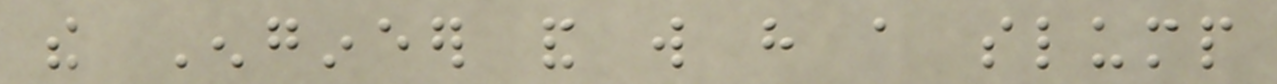the Engineer and will have a slump
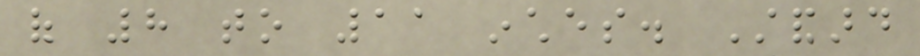of 8 to 11 inches. Standard
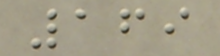169
